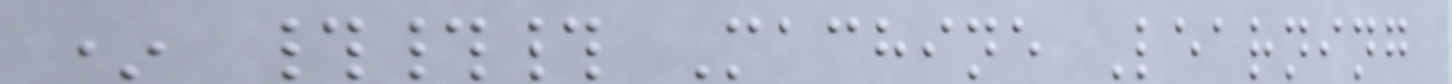* ### Machine Learning
